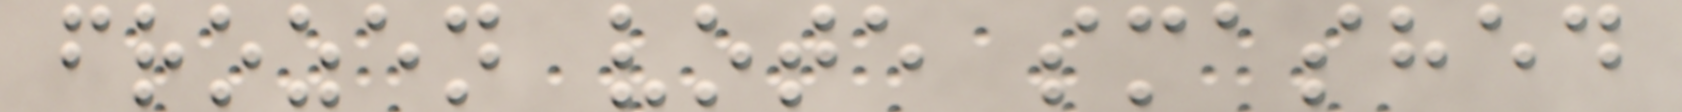frozen vote smashed
